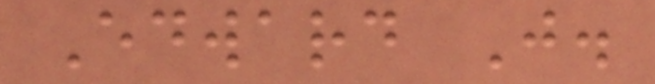Edward J.
